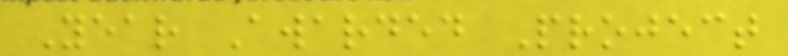Year Awarded Project
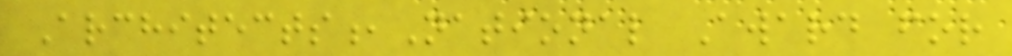Architects,National Award for
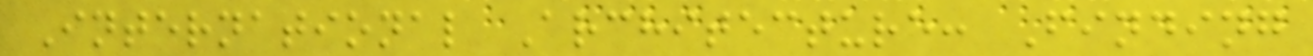International Architecture: Finding
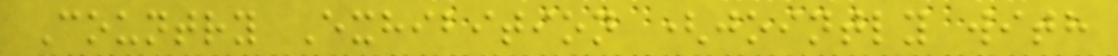Country Exhibition (jointly with
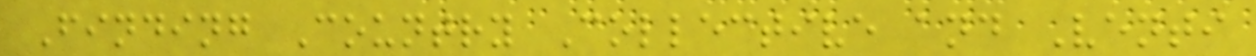Finding Country Collective and Venti
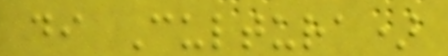di Cultura)
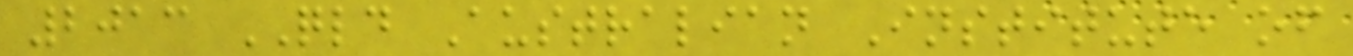2013 QLD Australian Institute of
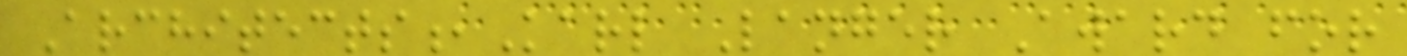Architects,Karl Langer Award for
